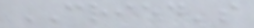CRIED's
